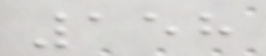158
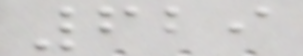629
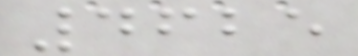4625
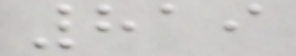819
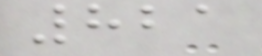821
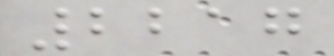2217
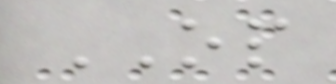OP
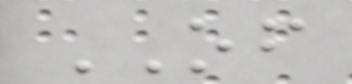OF
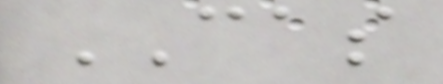CAS
